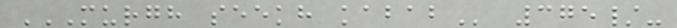MURGH SEEKH KABAB 375/-
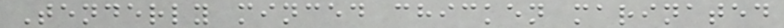Tenderly minced chicken marinated
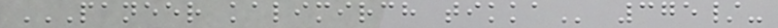PANEER KALIMIRCH TIKKA 375/-
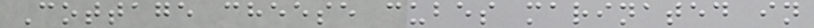Cottage cheese cubes marinated in
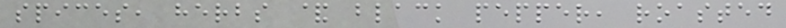spices, herbs & black pepper, roasted
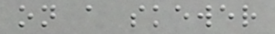on a skewer
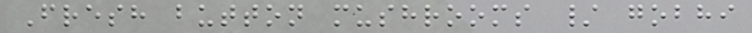Fresh button mushrooms / gobhi
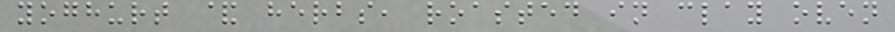yoghurt & herbs, roasted in clay oven
